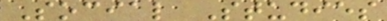Social Studies
